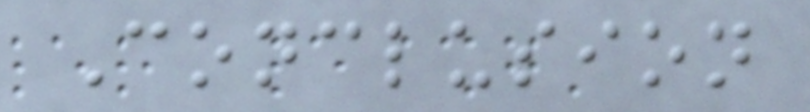Conclusion
